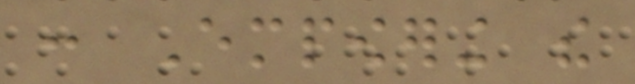: Empowering the
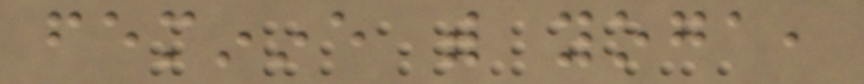feminine with yoga,
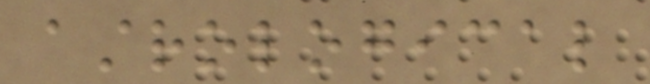astrological
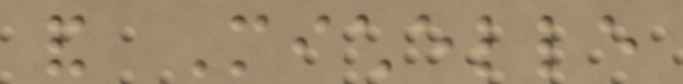and Michelle
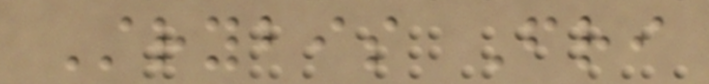Strybis Fri
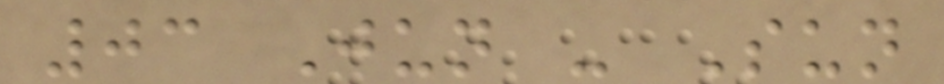03 Jun - Sun
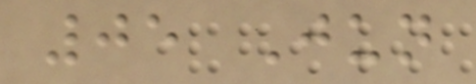05 Jun
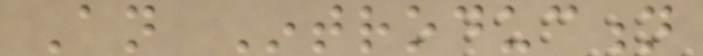An Introduction
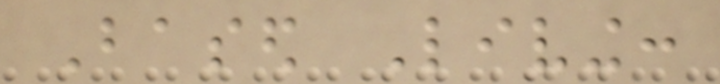Based Living:
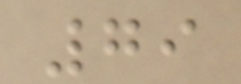79
